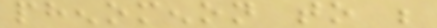phenomenon to be
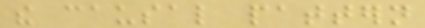the causal pattern
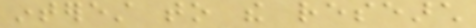interest to the research
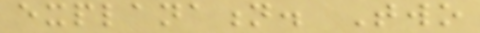explanation. Two
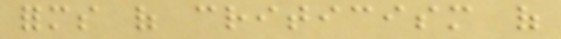forms of criticism of
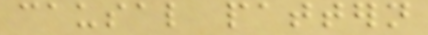causal pattern
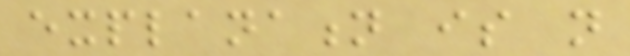explanation is not
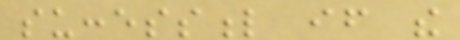successful if the
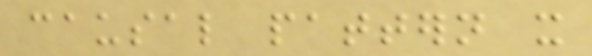causal pattern it
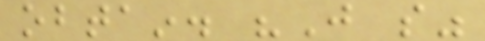obtain. "Just so"
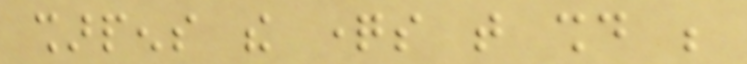sharpens the questions that should be
